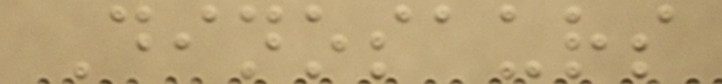Dinosaurs
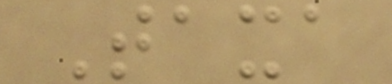Taxa
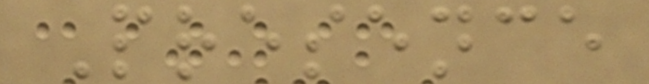Presence
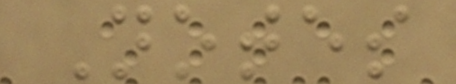Notes
